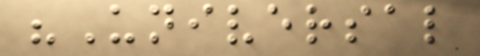"Universal
